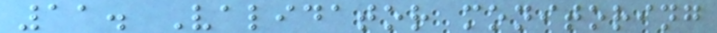11. Validator monitoring
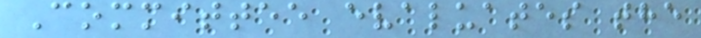Committee evaluates the
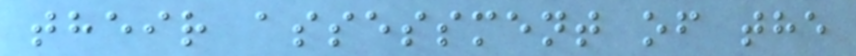their assessment of the
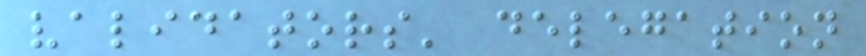validators' delegation
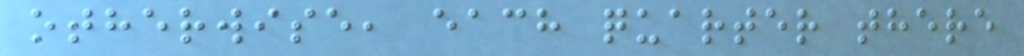otherwise, each quarter there
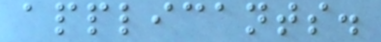applicants.
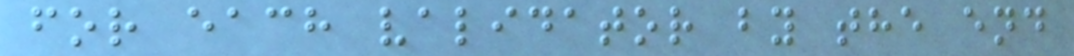for each validator by the end
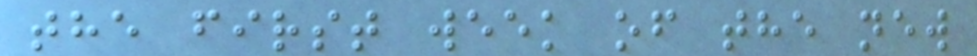the first week of the new
